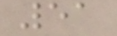51
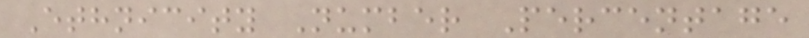Ethnicity Number Percentage
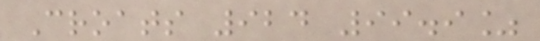Croats 924 99.9%
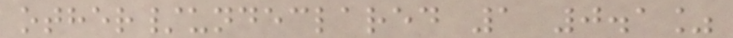other/undeclared 1 0.1%
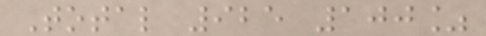Total 925 100%
